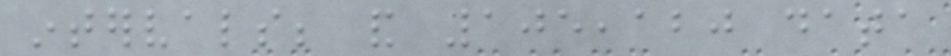intervals; and 105,120 data
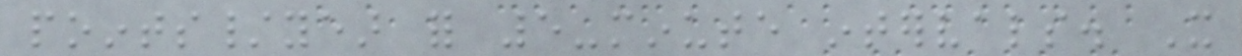points/year for 5-minute intervals. It
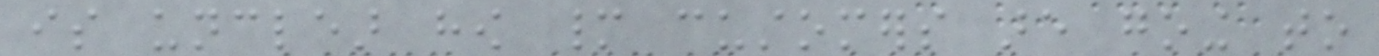is unclear how many customers are going to
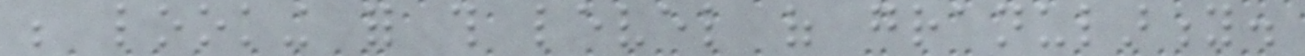be looking for this level of granularity.
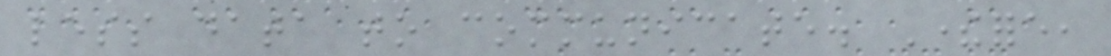less data to communicate. Therefore,
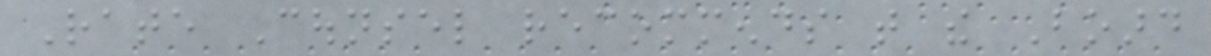Rate Counsel recommends that the Board
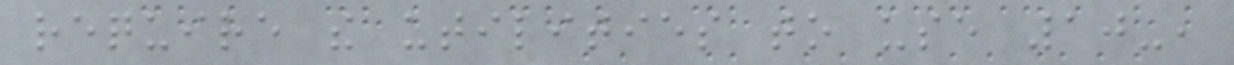require the utilities to use 10-,
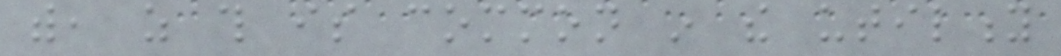with, as this is common in the utility
